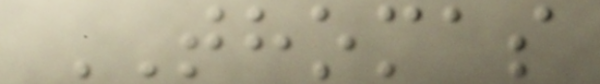THOMAS
